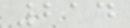214
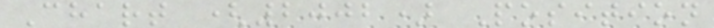Chart (2002) Position
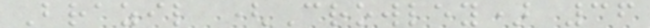Brazil (Crowley) 36
